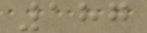187
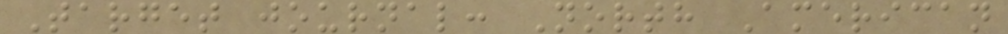Target journal: North American
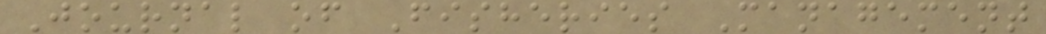Journal of Fisheries Management
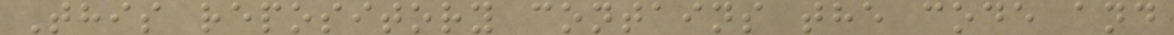This repository contains the code and
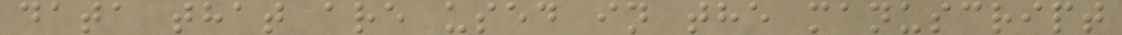data that are used in the manuscript
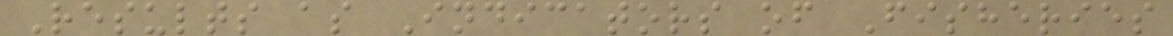Results as Indicators of Fisheries
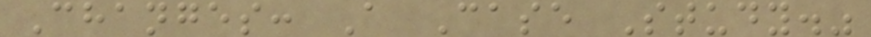Changes: A Case Study."
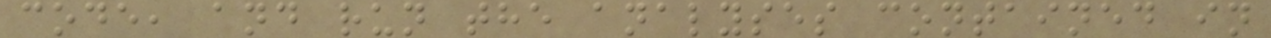code, and run the analyses contained in
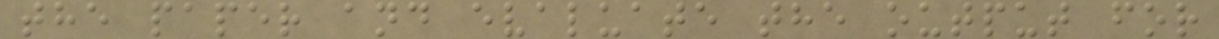the paper and evaluate the output for
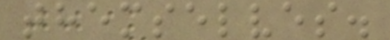themselves.
